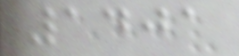1401
